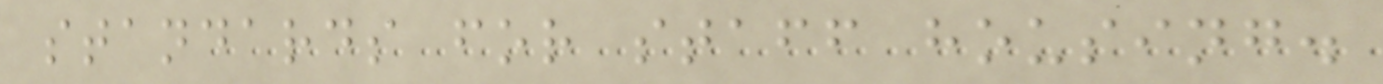standards for staff housing.
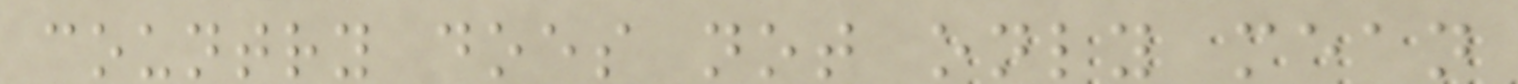country does not only mean
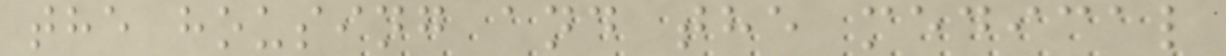the housing and the medical
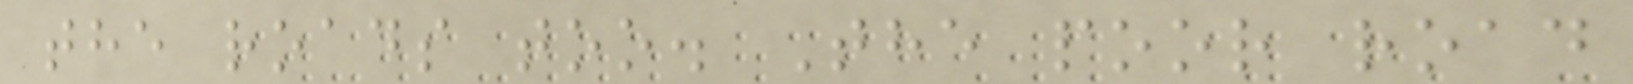the roads too. The poor road
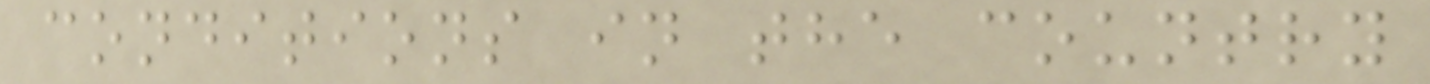conditions in the country
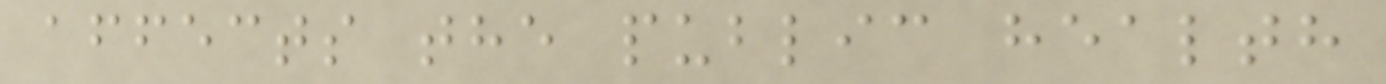affects the public health
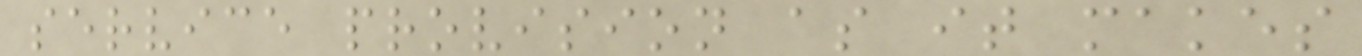service provision as it makes
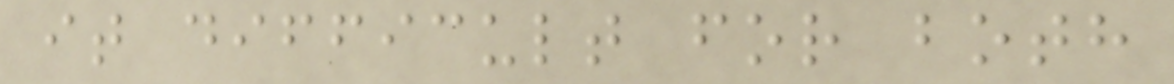it difficult for both
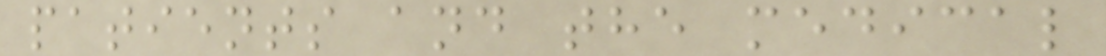patients and the medical
